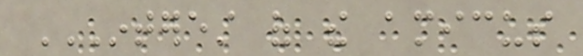INTEREST OF THE AMICUS
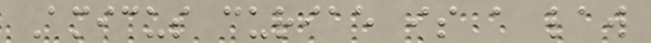Amicus curiae is a law
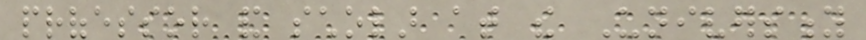professor and scholar at the University
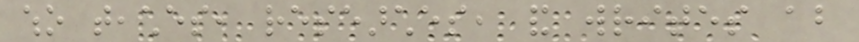who teaches, researches, and writes about
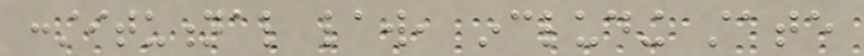constitutional law, including state
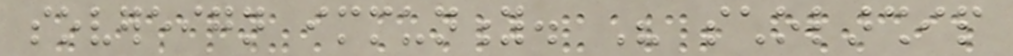sovereign immunity. His scholarship
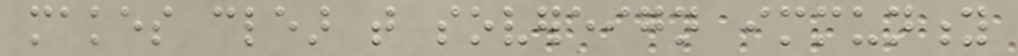makes clear that sovereign immunity
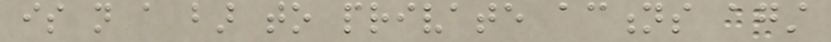is not a bar to private actions against
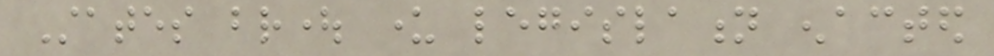States brought under legislation enacted
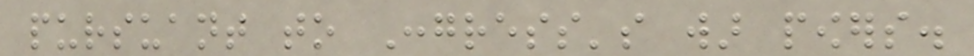pursuant to Congress's war powers.
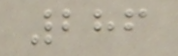286
